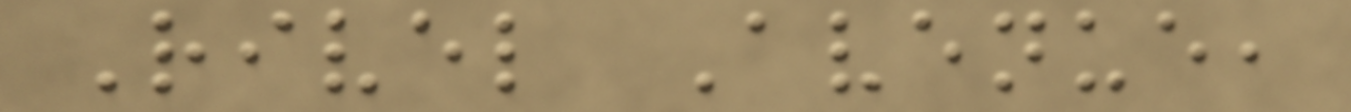Rivel Avenue,
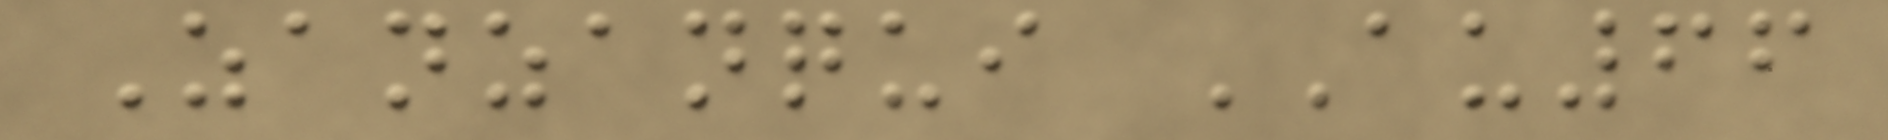Zanzanqui AU66
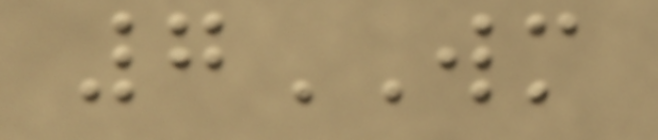7WM
